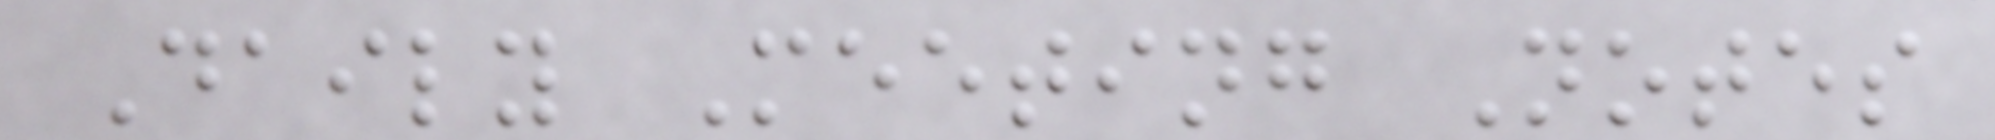Daily Meeting Notes
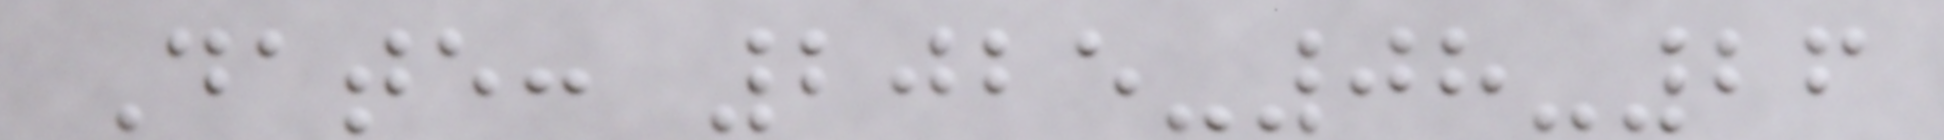Date: 2025-08-26
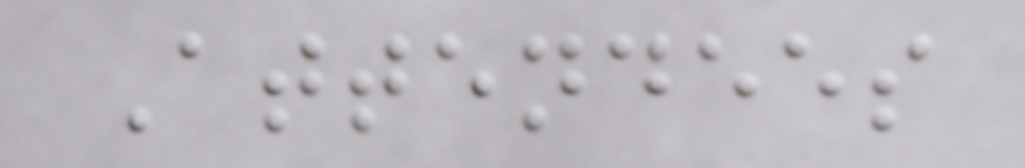Attendees
